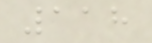118
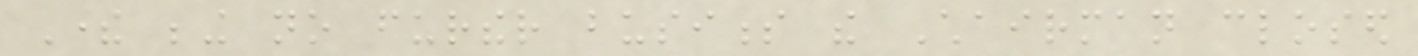There being no further business the Chairman closed
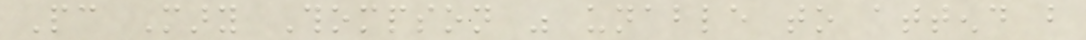Pc Mary Thompson was unable to attend but
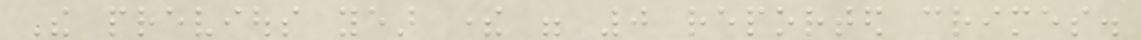The previous year there were 0 reported crimes.
